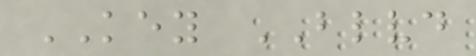KEY BLVD
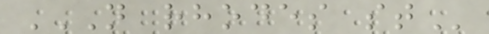N RHODES ST
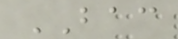BAC
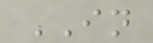IN
